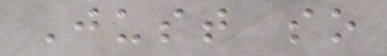Just so
